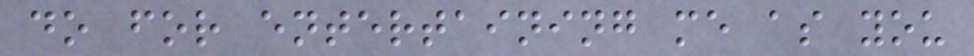do for entertaining me as you
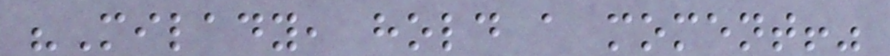"Milady, hold a moment!"
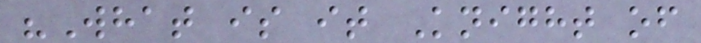"What is it Knight of
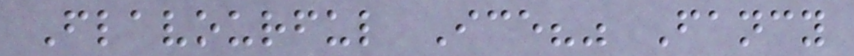Flavourful Ice?" Fancy
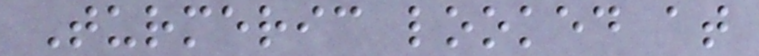Turmeric looked at
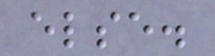else.
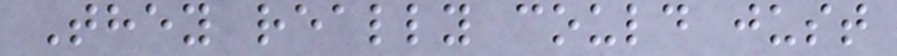They really could just
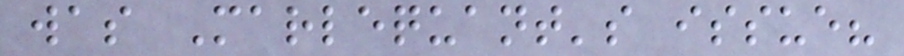was Marlequant's issue?
